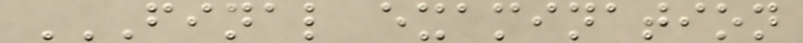FINAL EXAMINATION
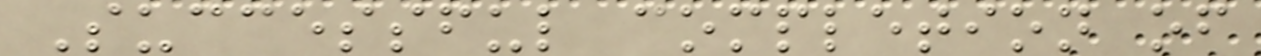Successful completion of
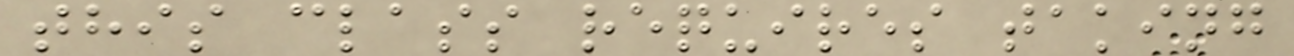this class requires taking
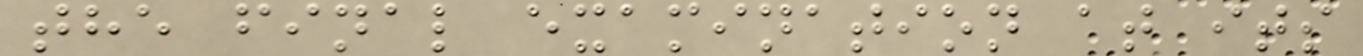the final examination at its
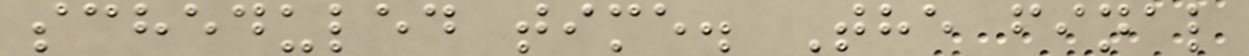scheduled time. The final
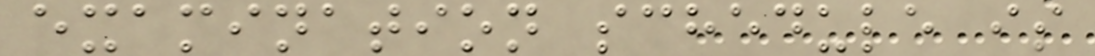examination schedule is
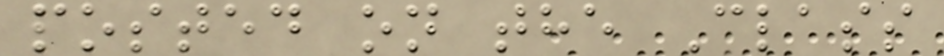posted on the Class
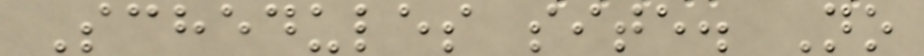Schedules site. No
